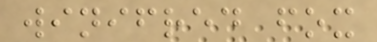winifred fox
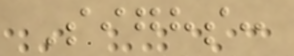Sighs:
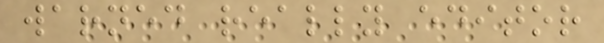warned really editor
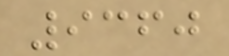9360
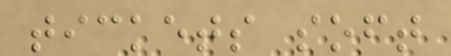tickets soft
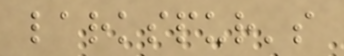larkspur's
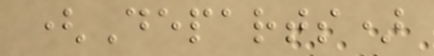(Departs)
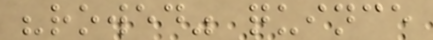"rowed" quince
